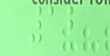12
